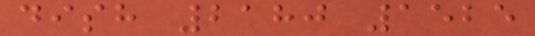dish 2180 1525
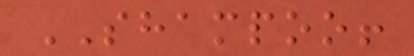SHAMPOO!
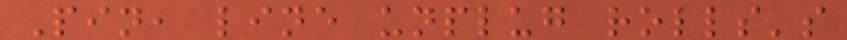Pin, line unplug rolls's
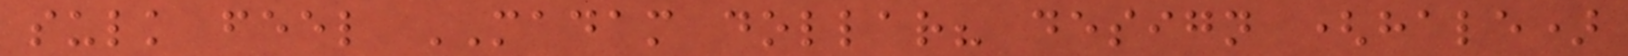sulk feel MADAM dollar? design (hale)
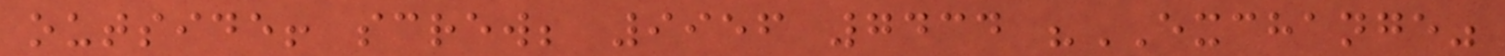outside! screw; 9956 7434 "EXCHANGE"
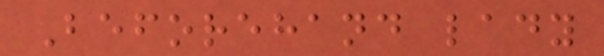Beforehand lady
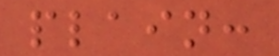plain:
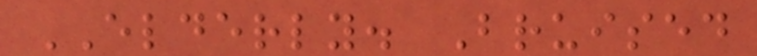ELDERLY. Bruised
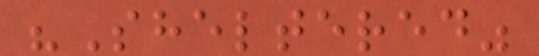"Sheltered"
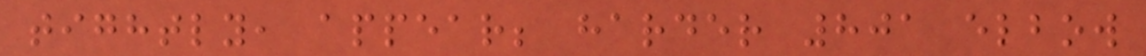tightly, appear; harder 801 elbow
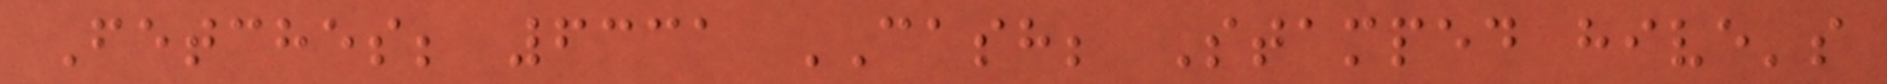Fetches; 6331 CASH; Stamped hive's
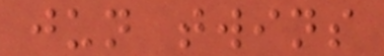jun twins
